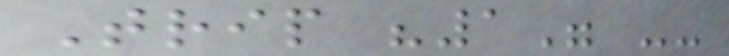Trip "1" --
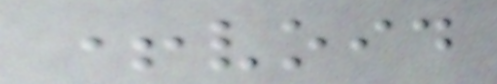+void
